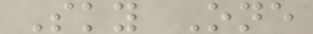Sky One
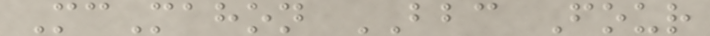McMahon BBC Four
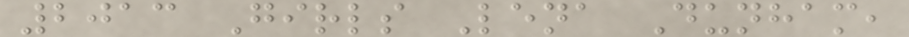2013 Girls Lena Dunham,
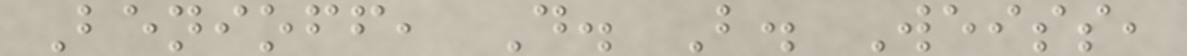Benioff, D. B. Weiss,
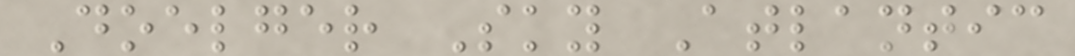Doelger Sky Atlantic
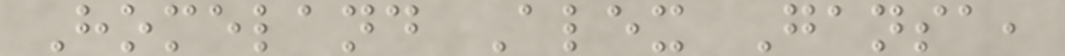Homeland Alex Gansa,
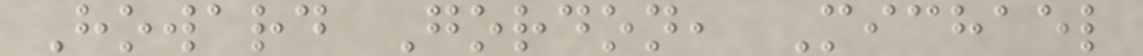Howard Gordon, Michael
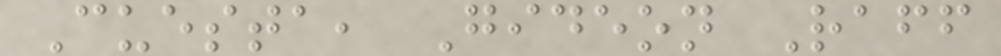Cuesta, Gideon Raff
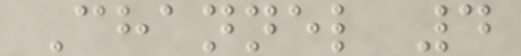Channel 4
